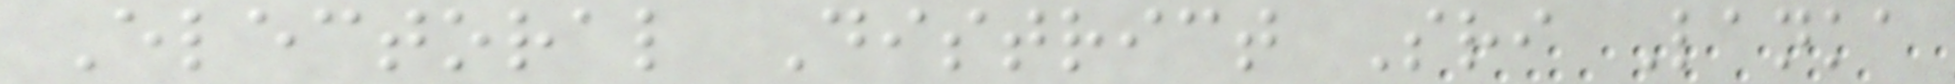Electoral District Sri Lanka
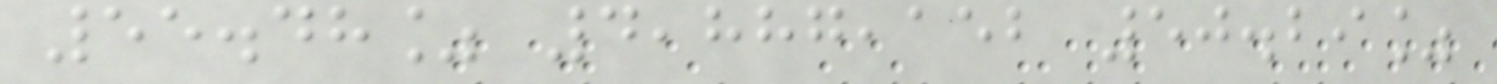55.48% 4,887,152 50.29%
